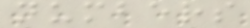numbers
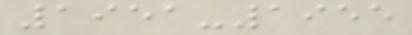1951-1955
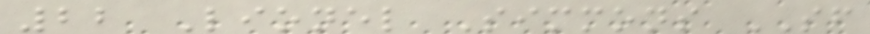22 Lionel Simmons SF
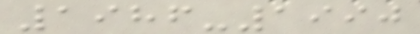1986-1990
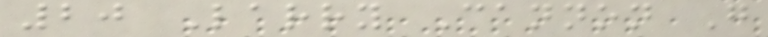20 Larry Cannon G
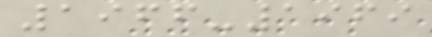1966-1969
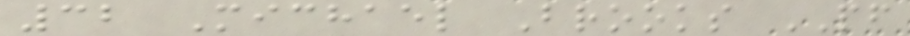32 Michael Brooks PF
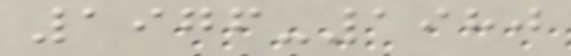1976-1980
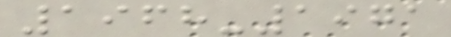1968-1971
